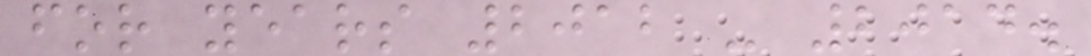for years 2012 - 2014.
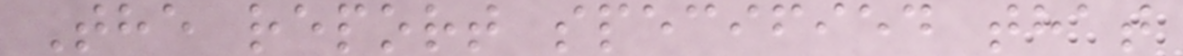The report specified that
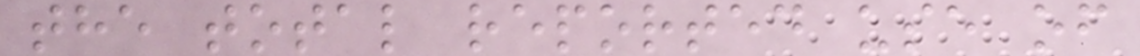the total reported use of
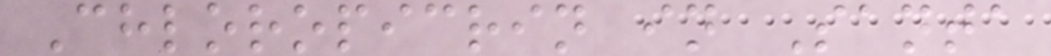Chloropicrin in Santa
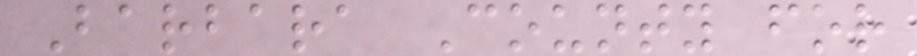Barbara County for
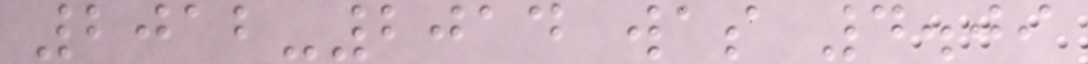2012-2014 was 4.09
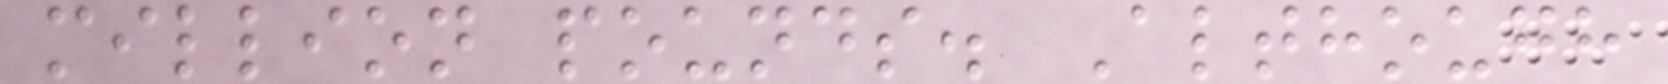million pounds. Although
